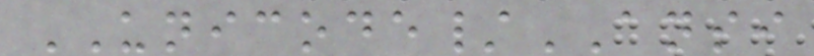UNICODE/ANSI
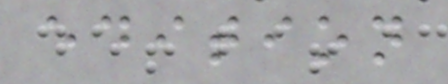edition
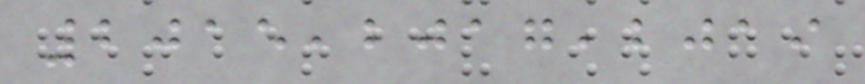2015,2017,2019
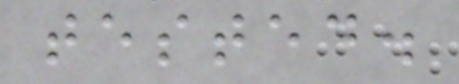tested.
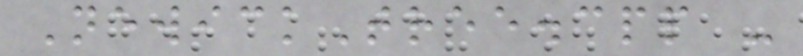NewickTree.cpp -
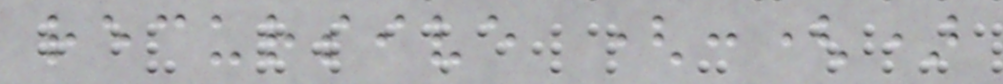recursive (:()
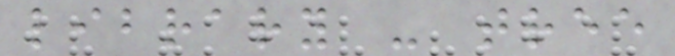library - tree
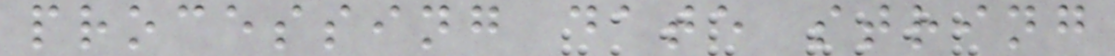processing date string
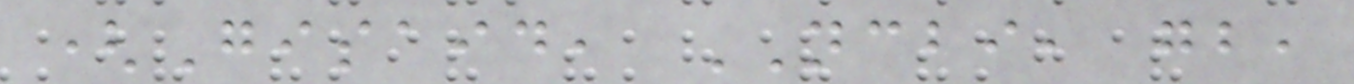(Gisaid, NCBI, gb,
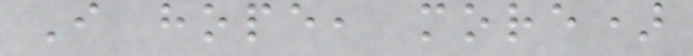I hope, more)
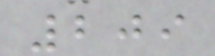209
